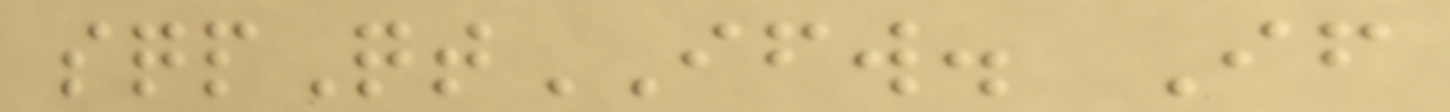sqpQtIFW. If
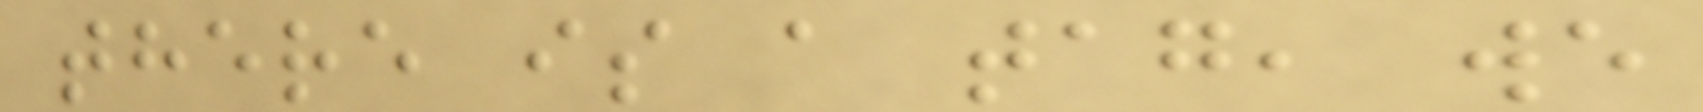there is a tag, we
